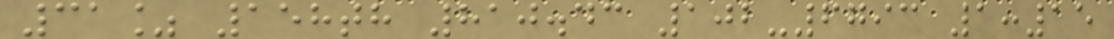31% 158th 810.43 102-6793 1:15
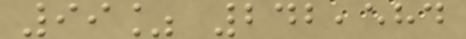99% 242,584
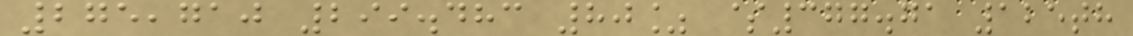275,710 299.483 80% $377.71 125th
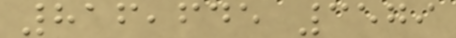816,645 3579
